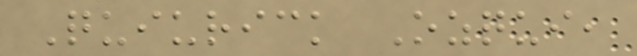Quiurick Ozqui,
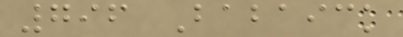796 Babaick
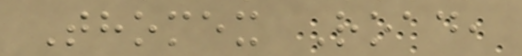Thomex Road,
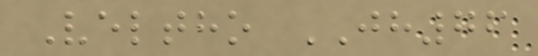Veltho JH76
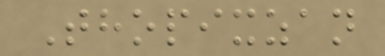Thopixzan
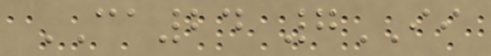CA24 7II
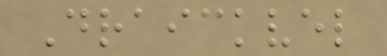Draickvel
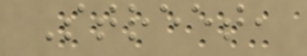Street,
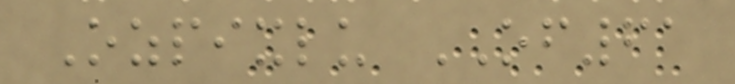Ozpixlu OF61
